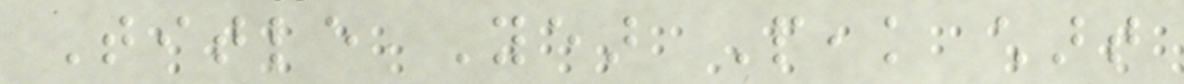Title Year Peak chart
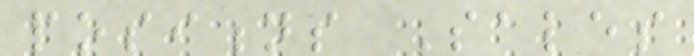positions Sales
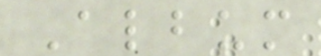Album
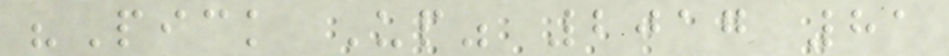"Pick Up" 2017 81
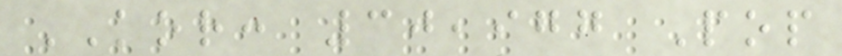KOR: 30,977 Pop
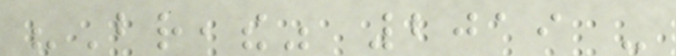"Breathe" 2019 -
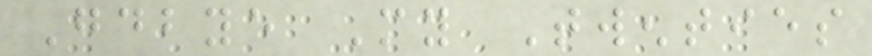Goodbye My Twenties
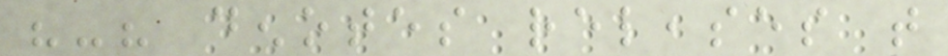"-" denotes releases that
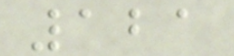121
